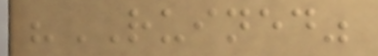"RUINED"
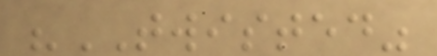"TWISTED"
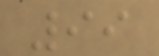99
